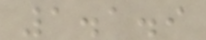1.1.9
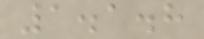1.1.8
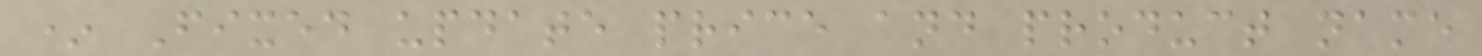* Fixed update price and product name
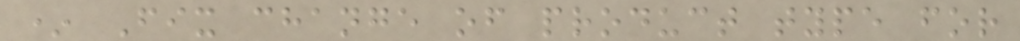* Fix change of product type for
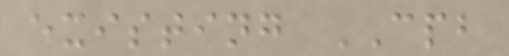existing CPB
